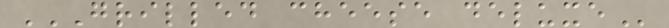GRILLED CHEESE DELUXE
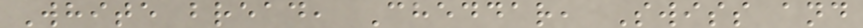White bread, Cheddar, Swiss and
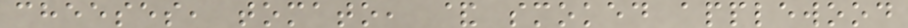cheeses, tomato, & smoked applewood
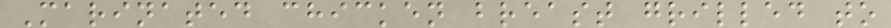Marinated chicken breast grilled to
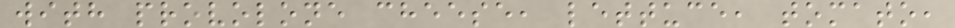with provolone cheese, lettuce, tomato,
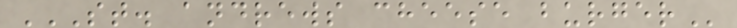ST. ANDREWS CHEESE BURGER
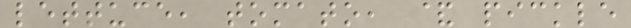lettuce, tomato, & pickle
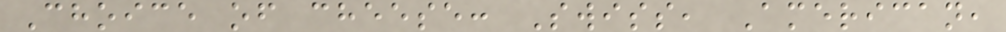Choice of cheese: Swiss, American,
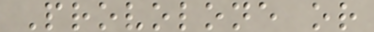Provolone or
